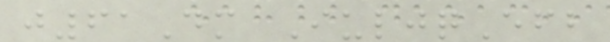j61Dm IuljqEfb
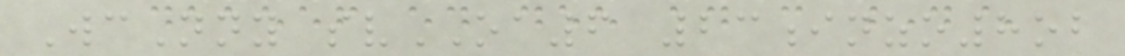WcNny svOA6 23inzo8ob
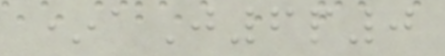*aJ6p0
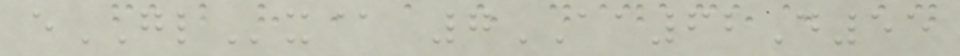eGLx@ 7AA62D55
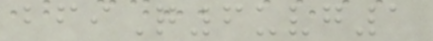bfiQ6uvg1
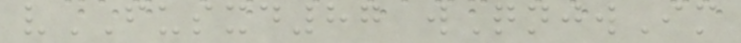vFUSXD87 wQnjwIm
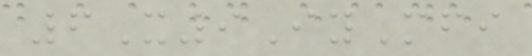6X9IyMfi
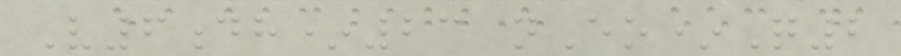V6dh*23 nEo*Q2
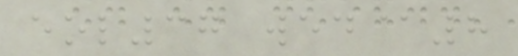eol37 wed@8
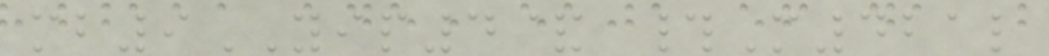mb9YIP4& #M421l
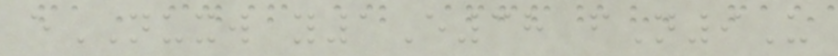eNUXW y1E38 fN9U
